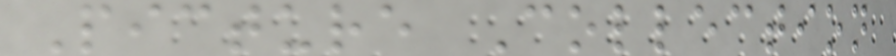Picture Collection
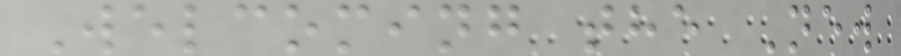Welcoming the New
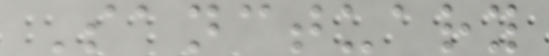Sanctuary
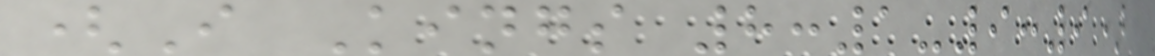(I Kings 8:1-9:9)
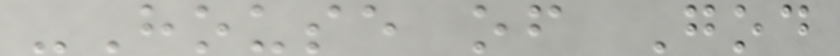-House of God
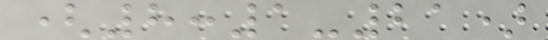(8:1-21)
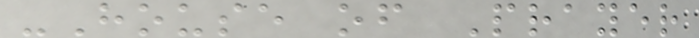-House of Prayer
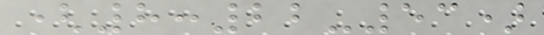(8:22-53)
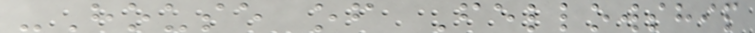-House of Fellowship
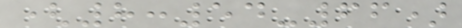(8:54-66)
